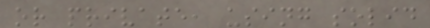or private, using solid
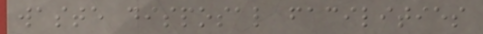waste disposal facilities
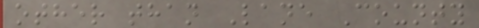other than Lane County
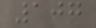107
